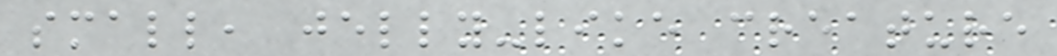small, jelly-like creature
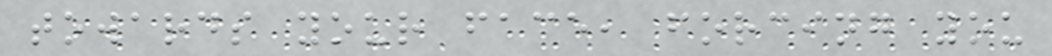towards your face, forcing you
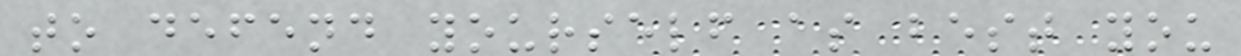to defend yourself as best you
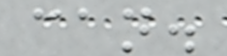can.
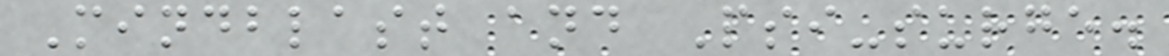Mindblast and Psi-surge.
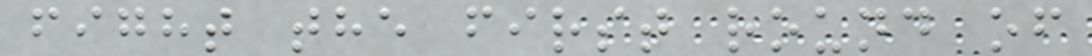fight the first round of
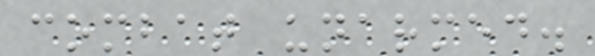combat unarmed.
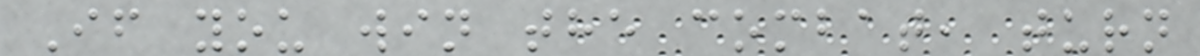If you win the combat, turn
